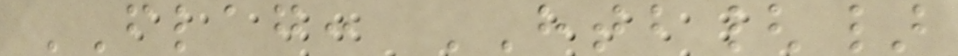FLAG: HTB{}
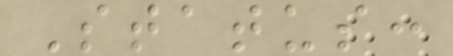Status:
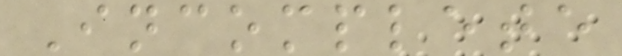Incomplete
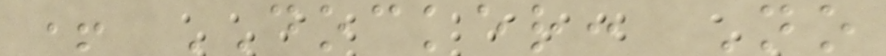+ DOCKER: No
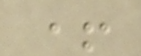+
